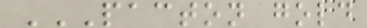PACTON GOLD
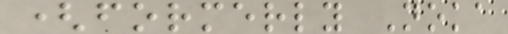(formerly Noka
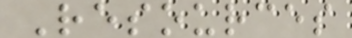Resources
